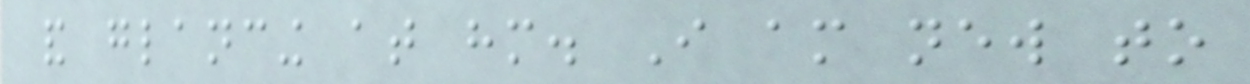and glancing at him. I am new to
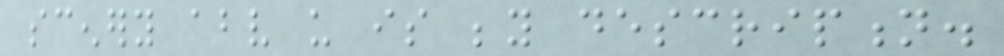scenery above us is beyond description.
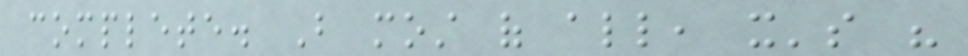complete. But most of all, it's his
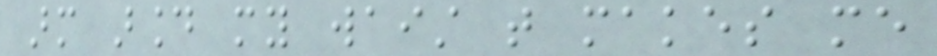arm around my waist that makes me
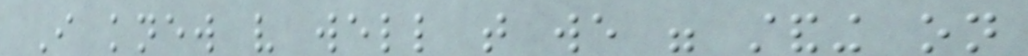I knew very well that we were standing on
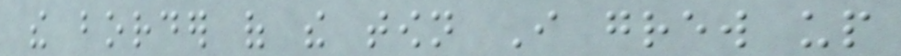the border of the town I grew up
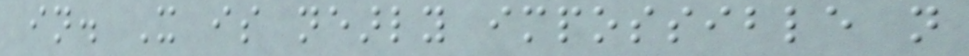in. It is nearly impossible not
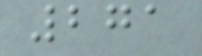271
